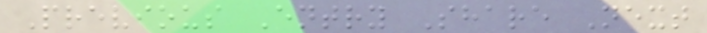Previous Entry Share Next
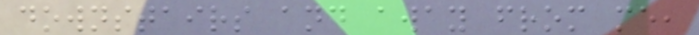downstairs and away from me,
